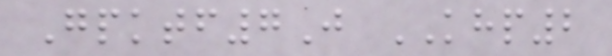Gpktf7J KHP2
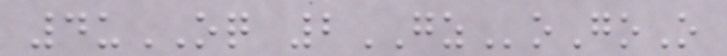4uOQ 2GZoGoO
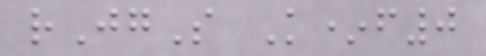rJgS K*f0
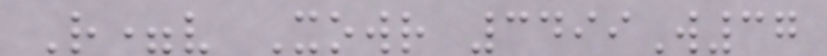R=v Xowr 3499W37
